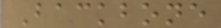Backbone
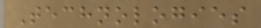Technologies
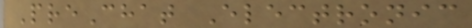PreChat Electronic
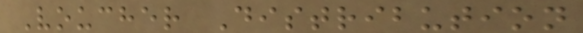Voucher Distribution
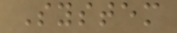System
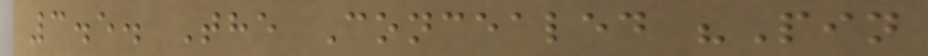3.5. The Concealed "Pin
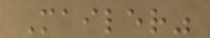Mailer"
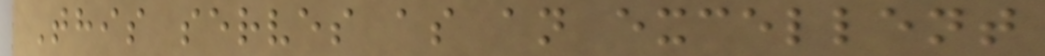This serves as an excellent
